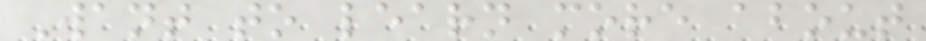Want to learn more about
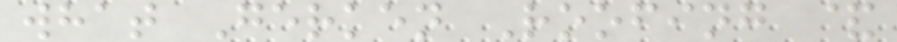what Gerken Roofing &
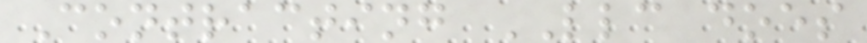Contracting LLC does
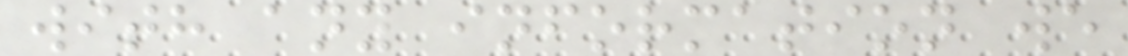with any information we
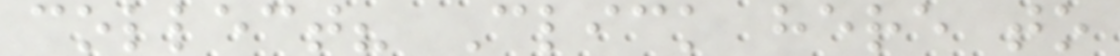collect? Click here to
